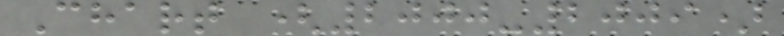Chart (2000-2009)
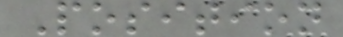Position
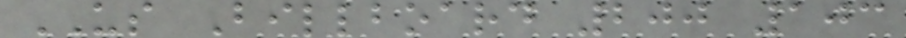US Billboard 200 103
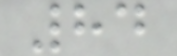84
